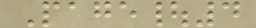Page|4
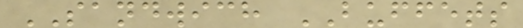SANDWICH BUFFETS
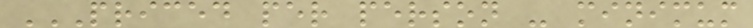PRICED PER PERSON - MINIMUM
